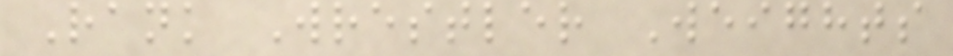Rank Wrestler Weights
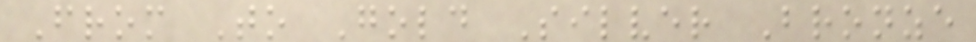From To Gold Silver Bronze
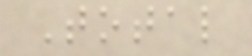Total
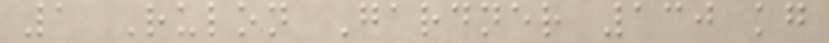1 Rulon Gardner 130 kg
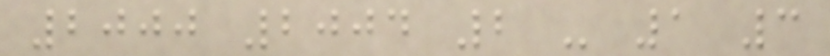2000 2004 2 - 1 3
